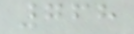768
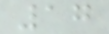17
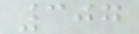307
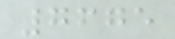7675
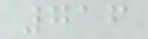716
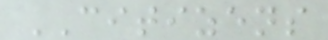CITIZENS
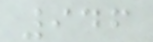946
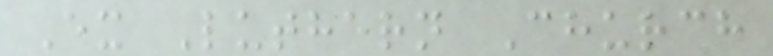Ex Luthern Church
